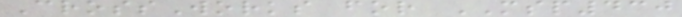CrossWorks for MSP430
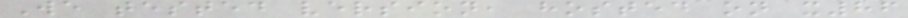We tested version, hosted on x86
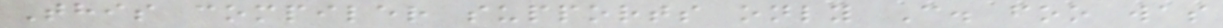This compiler supports only C. foo was
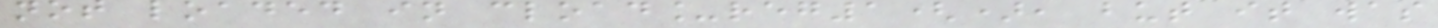not loaded in cload_reg1(), but it was
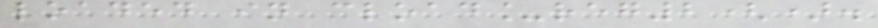loaded in cload_reg2().
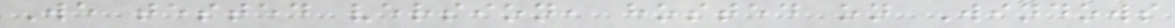We tested version, hosted on Windows
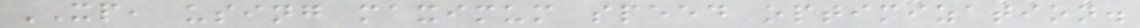XP, using maximum speed optimization.
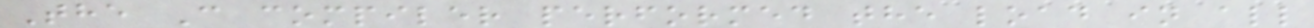The C compiler performed the load in all
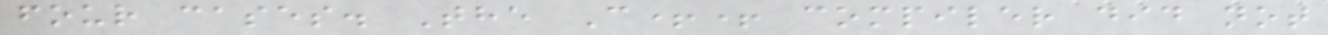four cases. The C++ compiler did not
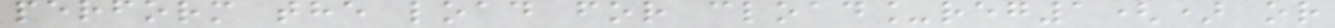perform the load for cload_reg1() or
